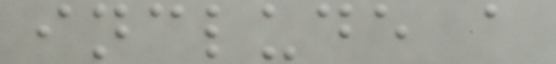include a
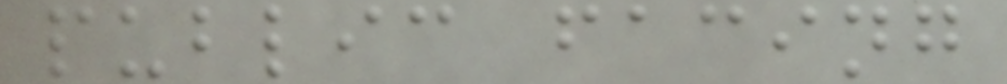public facing
